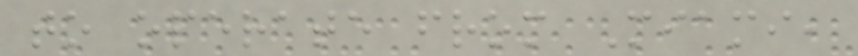to operate from Miami,
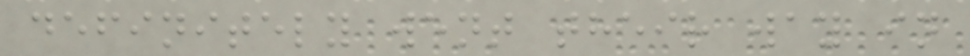definitely went their way in
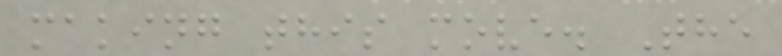making this move. The
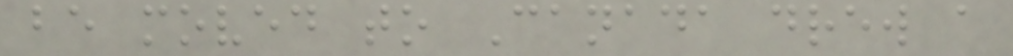be moved to Canada drew a
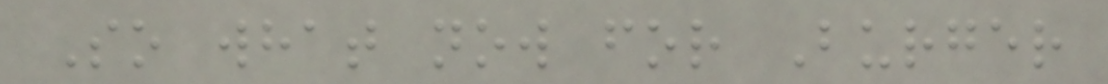So what now for Burger
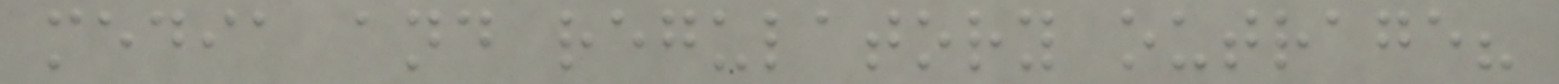media and regulatory outrage?
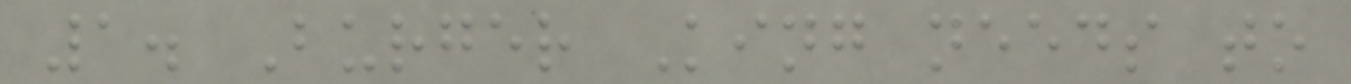1. Burger King needs to
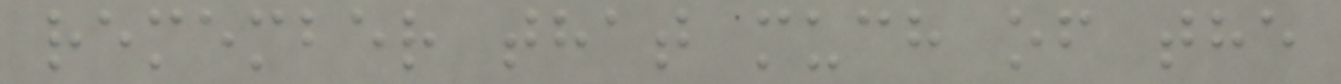remember that much of the
